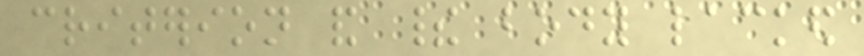criterion and their body lacked
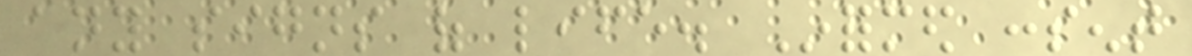any signs of life. Informed consent
